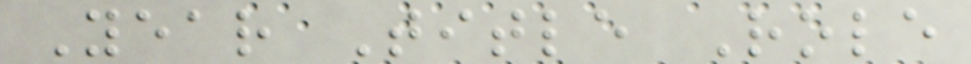Year Title Role
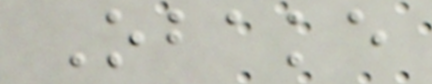Obake
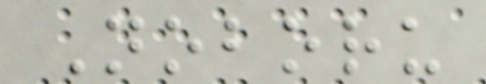Noboru
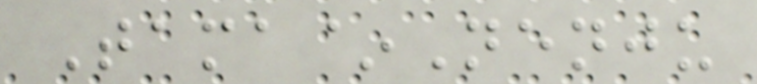Tama~Nenju
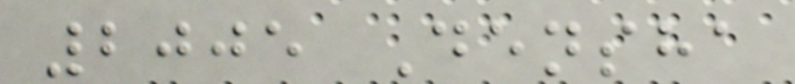2005 Densha
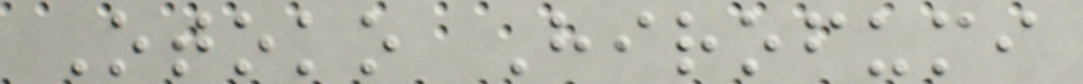Otoko Hirofumi
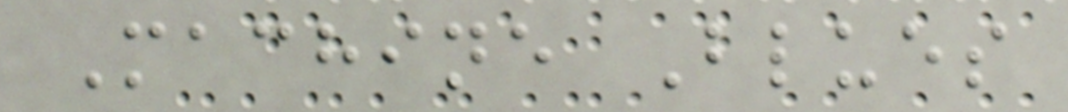Machine Blues
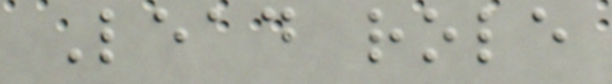Lead role
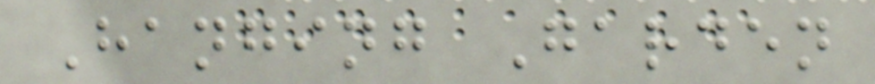Hanging Garden
